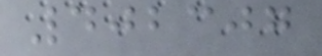402307
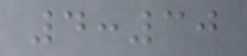4:30
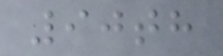90th
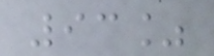93%
